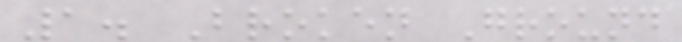1. Broken Ground
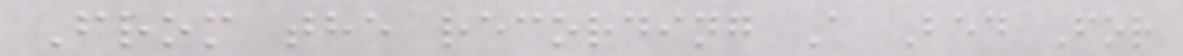From the recording A Bed For
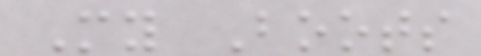My Boots
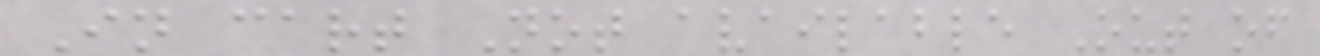In cart Not available Out of
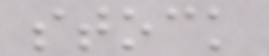stock
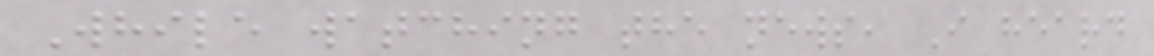While watching the news, I heard
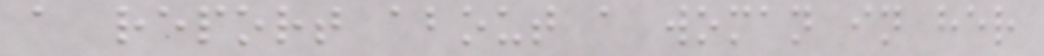a report about a woman in her
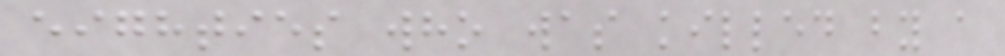eighties who was killed by a
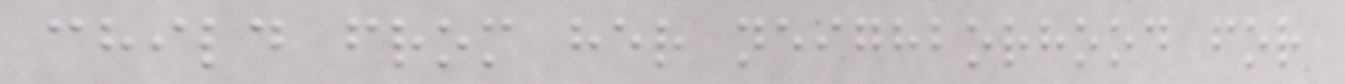child from her neighborhood for
